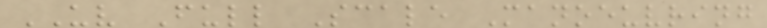UV Full Scale Manoeuvring
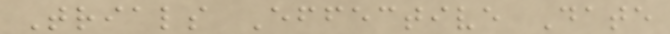Trials Effective Date
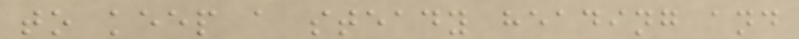to keep a steady heading and
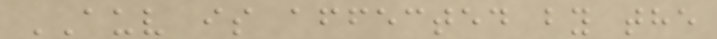AUV is affected by the
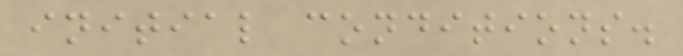initial conditions.
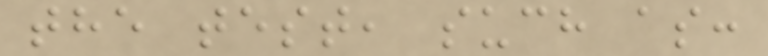the test, such as:
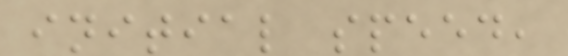initial speed,
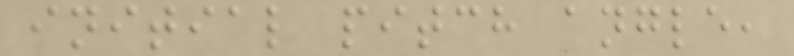initial pitch angle,
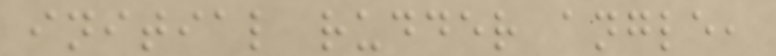initial rudder angle,
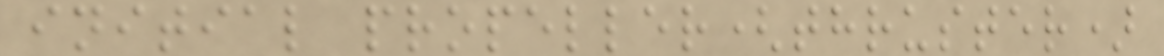initial propeller(thruster)
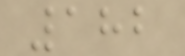182
